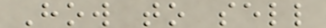How to sell
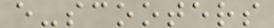e-scooters
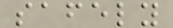safely
